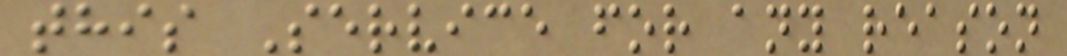this Service for any reason
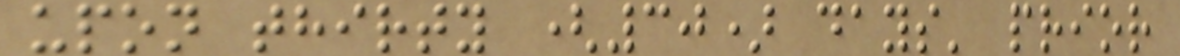upon thirty (30) days' prior
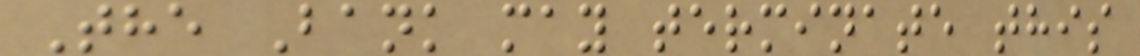The Bank may terminate this
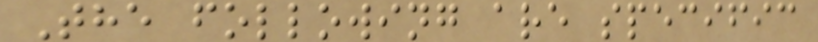The following are specific
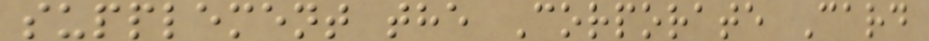supplement the Corporate Card
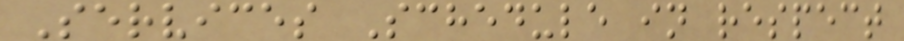Services Schedule in respect
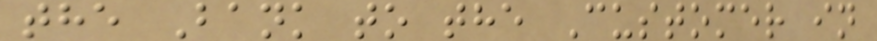the Bank to the Customer in
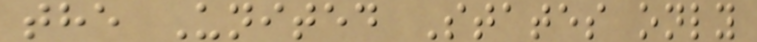the United States only
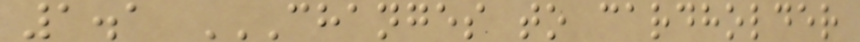1.1 CHANGES TO CARDHOLDER
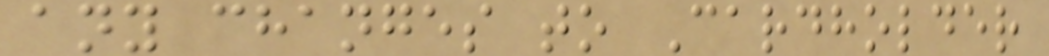any changes to Cardholder
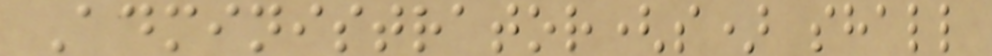Administrator(s) shall
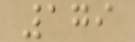179
